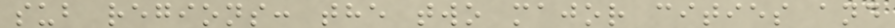sub regions: the two major cities and
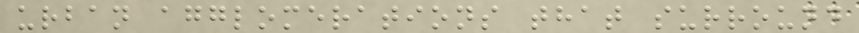urban agglomerations that surround
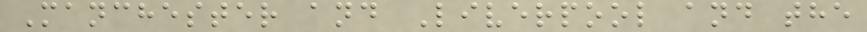Manchester and Liverpool and the
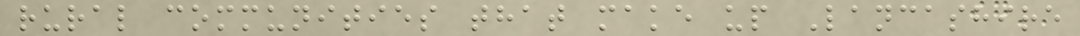rural communities that make up Lancashire
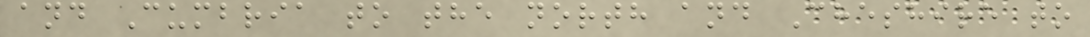and Cumbria to the north and Cheshire to
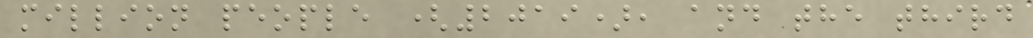million people (2019), and the third
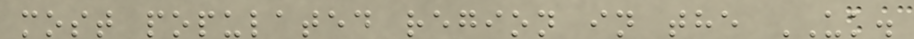most populated region in the UK.
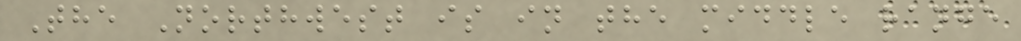The Northwest is in the middle range
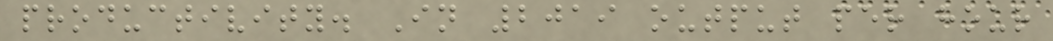productivity. In 2019 output per hour
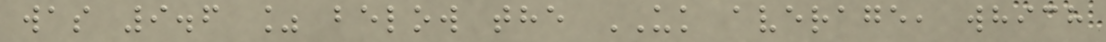was 9.6 % below the UK average, which
